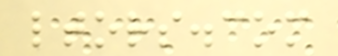ltors.com
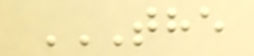THE
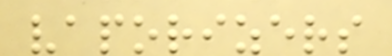vaporizers
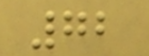72
